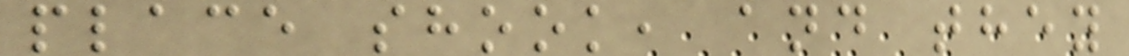place shook, and they
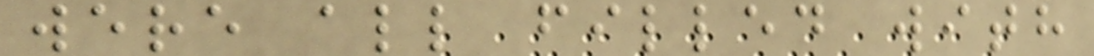were all filled with
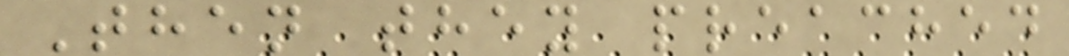Then they preached
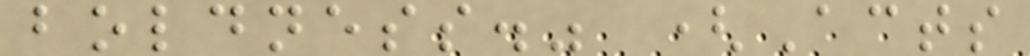boldness." (Acts
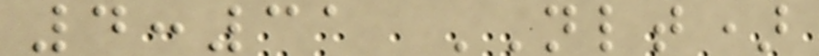4:31 NLT)
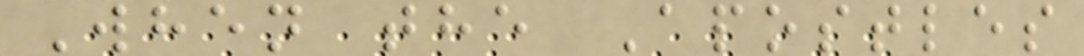When the Apostles
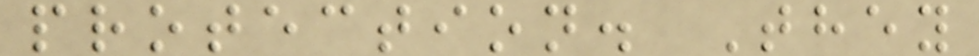protection. They
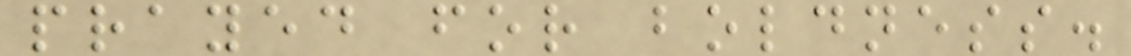prayed for boldness.
